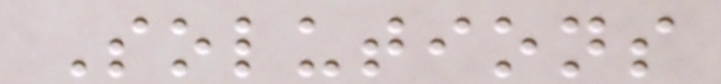Solutions
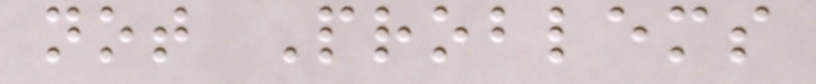not Problems
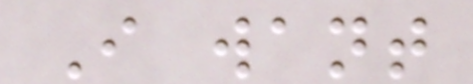I want
